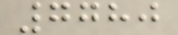7780
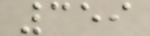359
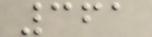361
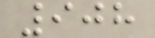908
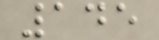145
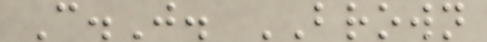C.J. BROWN
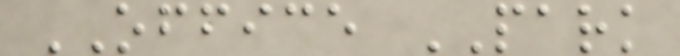OFFICE PARK
